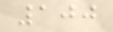100
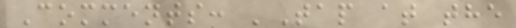Comments: 'Tap at the
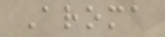Aroma
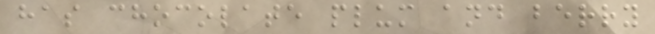has chocolate plum and berry
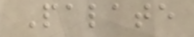Palate
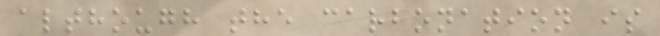although the carbonation is
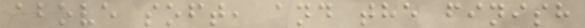above soft, and the finish
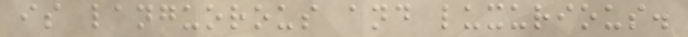is languorous and luxurious.
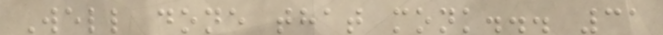Well done that monk... 31
